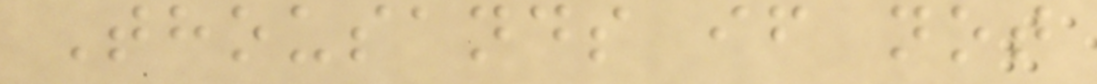Thousands if not
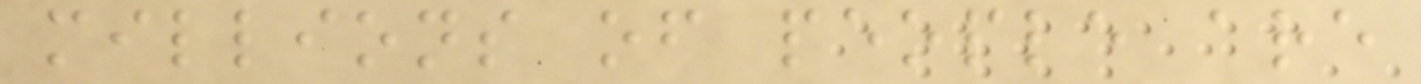millions of people are
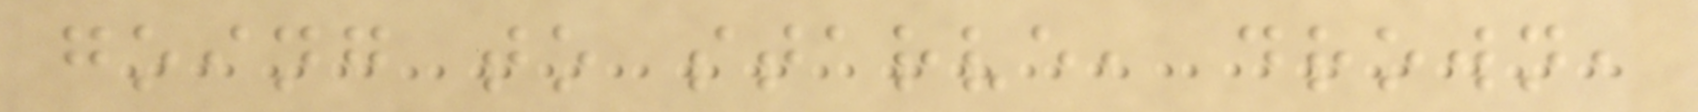going to starve, drown,
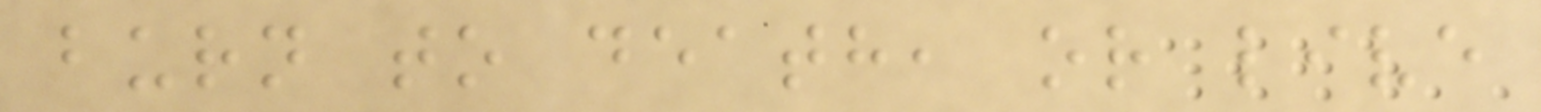burn to death, or live
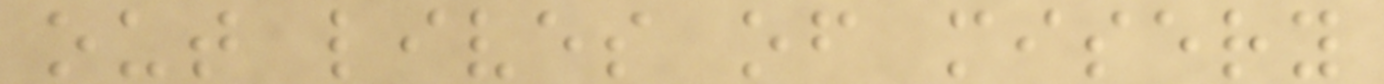out lives of misery
